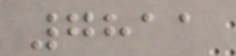7811
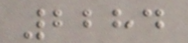2284
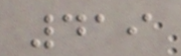419
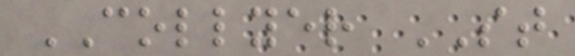COLLYER ST
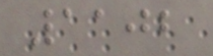1102
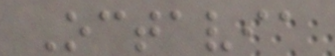Octavia
